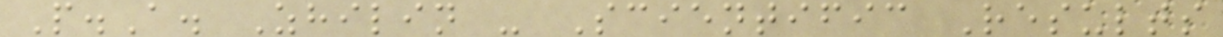P.A. Zhilin - Scientific Results
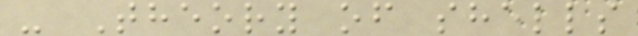- Theory of shells
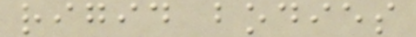rigid bodies
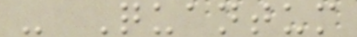- Quantum
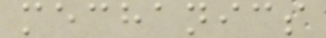mechanics
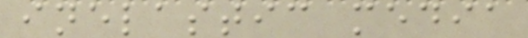inelastic media
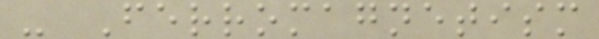- Ferromagnetism
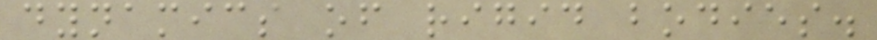dynamics of rigid bodies.
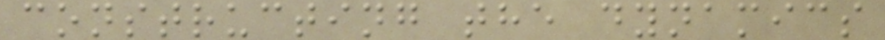constructing the dynamics
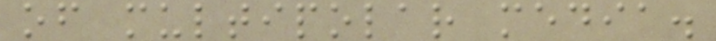of multipolar media.
